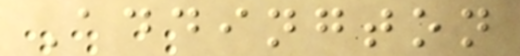Addington
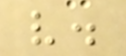v.
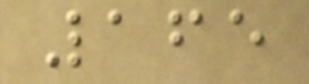165
